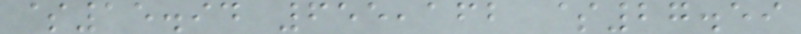$15.94 655,162 $27.59
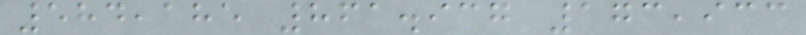584,185 861.937 173,933
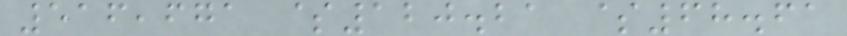516,671 $120.21 $68.61
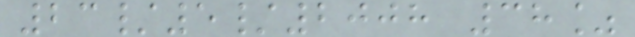23/5/2008 38%
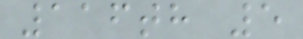116th 5
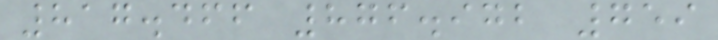817.466 876.972 759
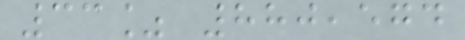33% 880,574
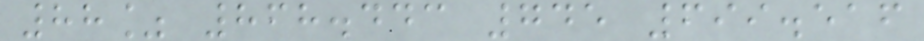88% 868.443 745 699.516
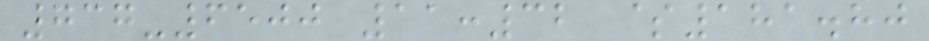737-6500 11:32 $181.80
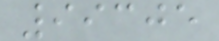99305
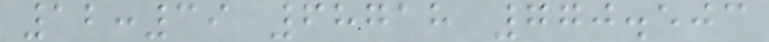12:39 68718 770.503
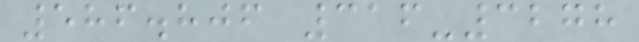586.806 316-3278
